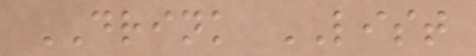DRINK LIST
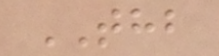THB
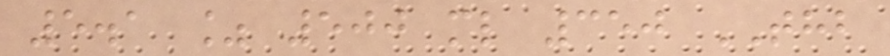5.1 % 500 ml 350 THB
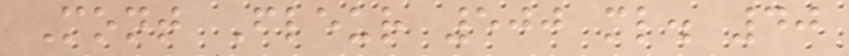Mont Fleur 500 ml. 40
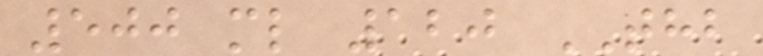500 ml 120 THB
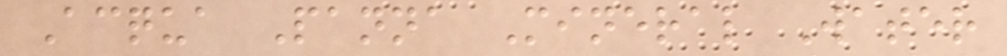Acqua Panna Mineral Water
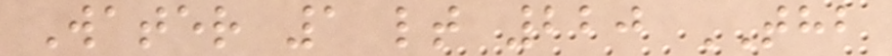Water 1 lt 220 THB
